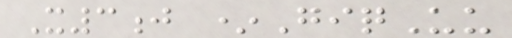X3j *GiqUu
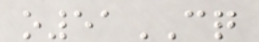o51CQ
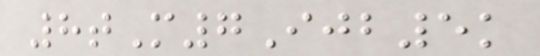8tM7Ijb5k
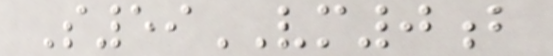S59VM0b
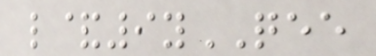l&9yQEE
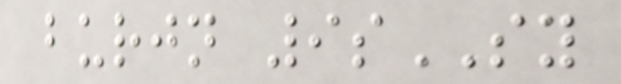burjn 9sSY
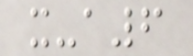x-a6
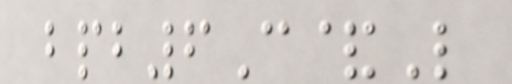bpb6C&L
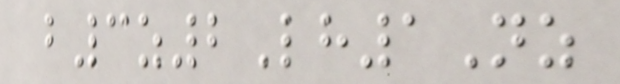b3z2Lh1Nz
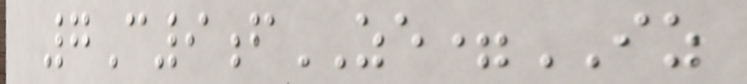7C9fZE=IZ
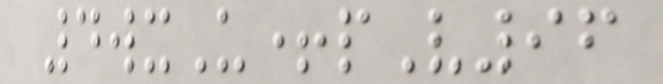4wxU+pV96
